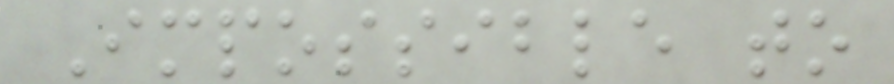Impossible to
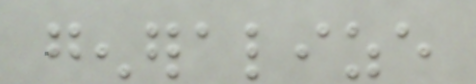generalize
